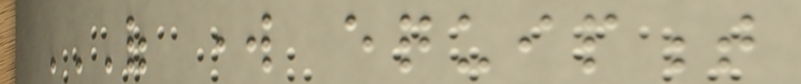OF WORK EQUIPMENT
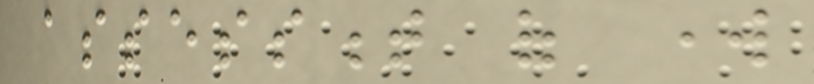assessment of work
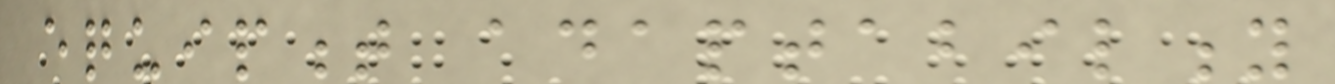equipment adaptability
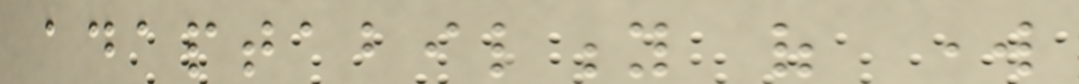adaptability of work
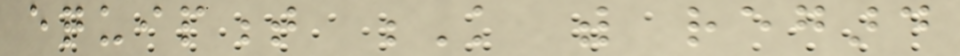equipment K with regard
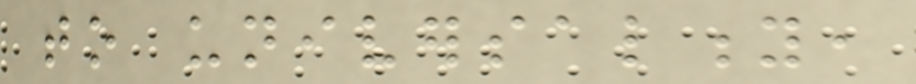to universality,
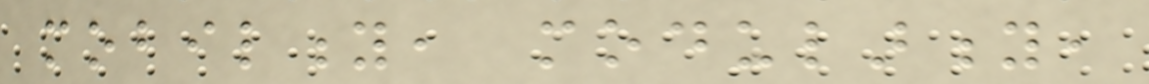mobility, modularity,
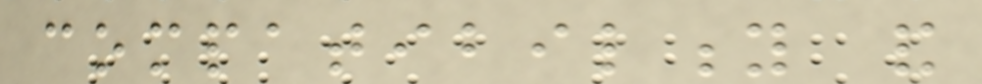compatibility and
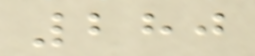280
